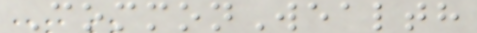CommonWealth
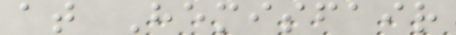at Hemisfair
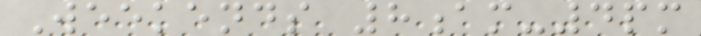Weekends 8am-4pm
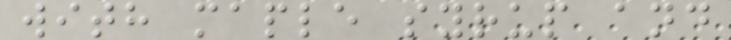with maple syrup and
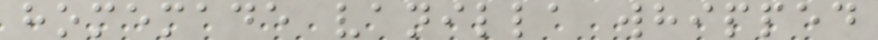homemade vanilla whipped
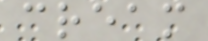cream
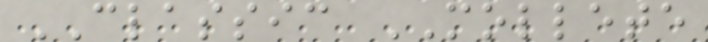CLASSIC MOLLETE
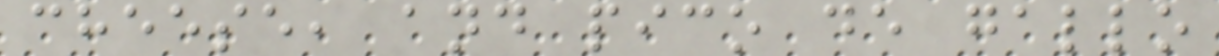cheese, and pico de gallo
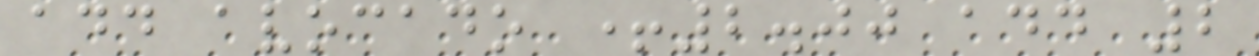add avocado +2.00 add 2
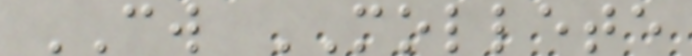CW MOLLETE
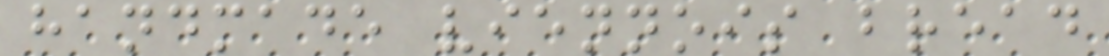handmade viennois bread
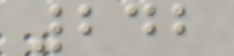242
